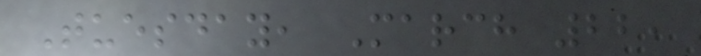Tuesday, March 22,
